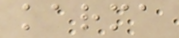karma
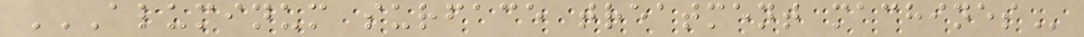ALUMINUM SURFACE TREATMENT MACHINES
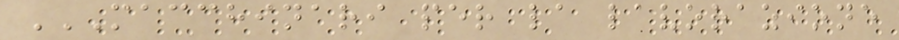MACCHINARI PER LA LAVORAZIONE
